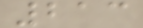213
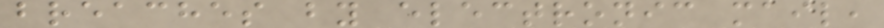breaches by electronic mail,
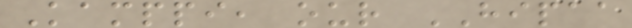Kamppi, our HIPAA
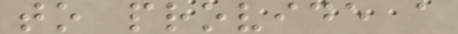to provide a
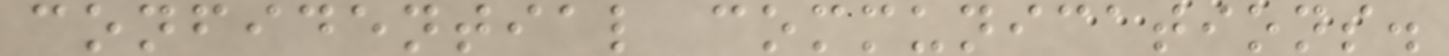confidential communications.
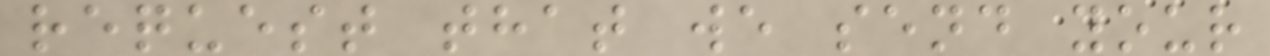request that we send your
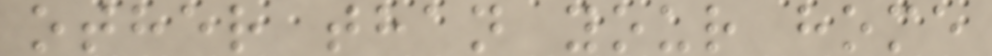other than your home
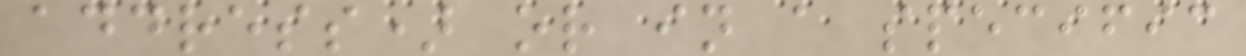address) or in a specific
